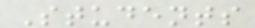Students
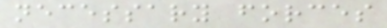necessary forces
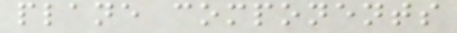plane components
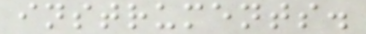instruments.
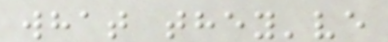what they've
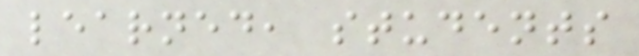learned, students
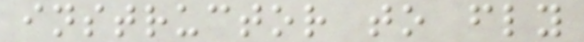instructor to fly
